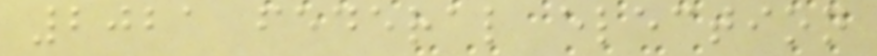2021 federal election
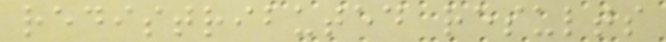redistributed results
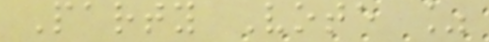Party Vote %
